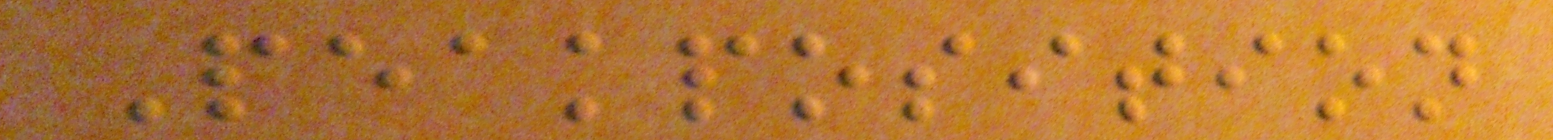Peakposition
